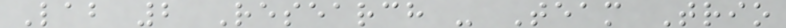Lab 2 Research - Team Trio
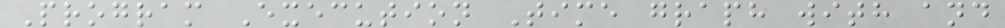Program Execution Time graph with and
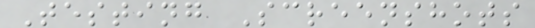Testing Screenshots
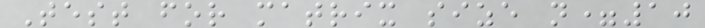Test for matrix size n=10
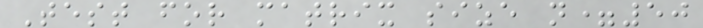Test for matrix size n=50
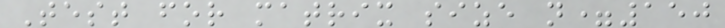Test for matrix size n=150
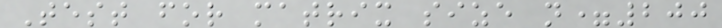Test for matrix size n=200
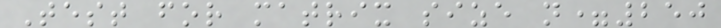Test for matrix size n=250
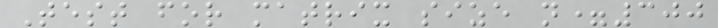Test for matrix size n=300
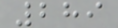289
